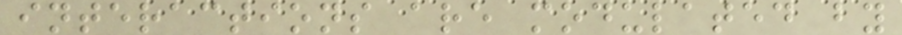interactions are modulated by
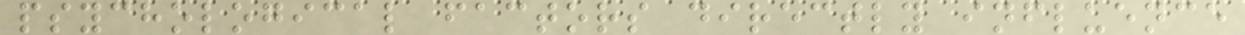psychological factors directly influence
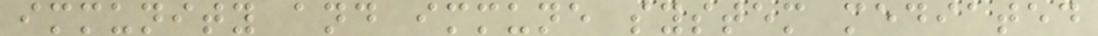immunity and immune system mediated
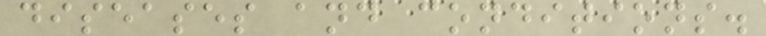diseases and conditions.
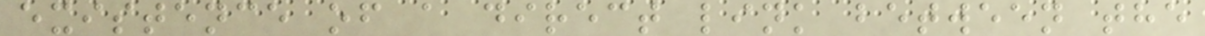existence of a direct link between the
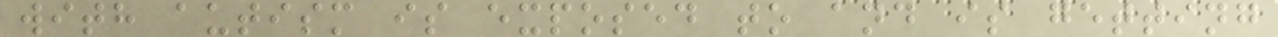with autism is exposed to and is getting
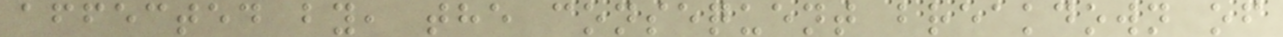affected by, the consequent breakdown of
